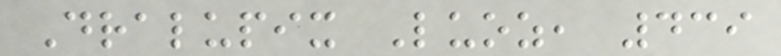Dralupix Luoz, 439
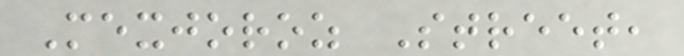Mexjoroz Street,
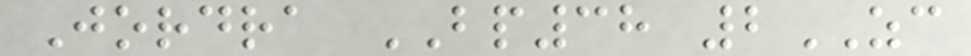Jordra BP38 2ZC
